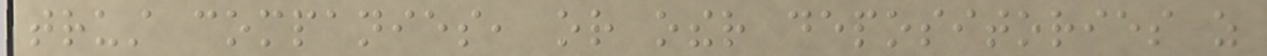trust companies, or other depositories as
